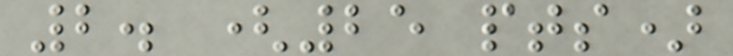2. (25 pts)
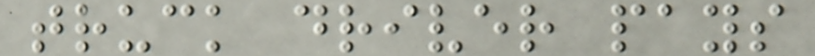truck driver pays
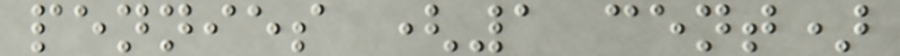pennies (1 cent)
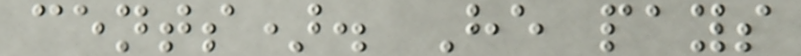cents). He pays
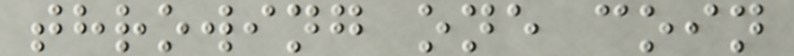throwing one coin
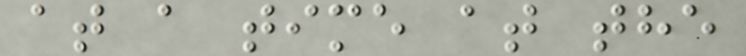at a time at the
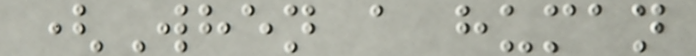(When a human
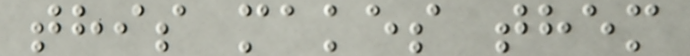this makes them
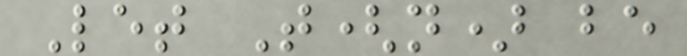Let T(n) be
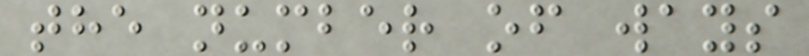the number of ways
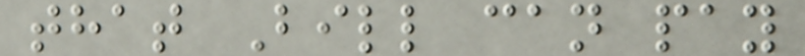that Bill can pay
